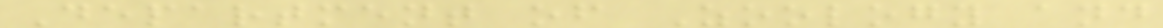Department of Zoology and
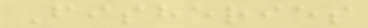Fisheries
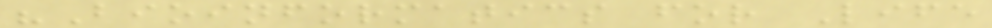"Bioinformatics for Life
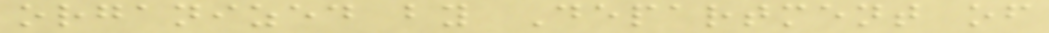organized by Department of
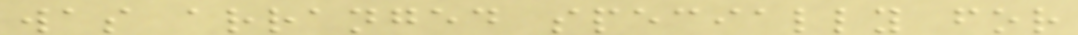was arranged specially for
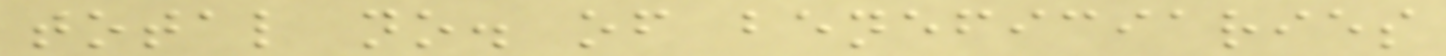total no. of beneficiaries
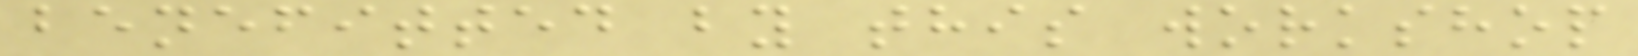benefitted by this workshop
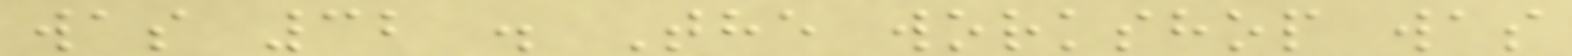was 32 . The workshop was
